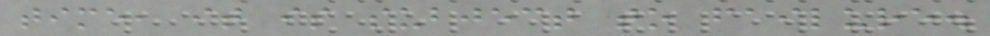time, it is subject to failure.
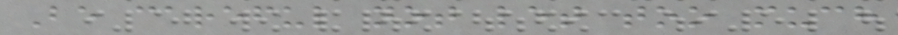Be careful not let too much
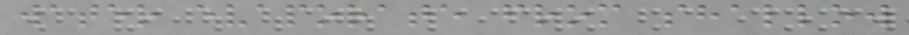water evaporate from shallow
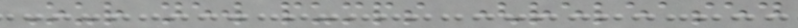Our new pumps (released
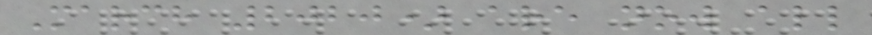March 2020) are now all
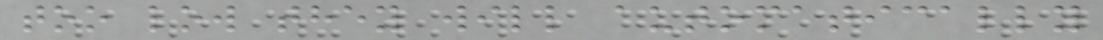too low they will automatically
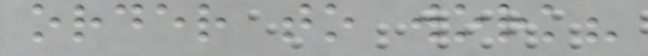order to work?
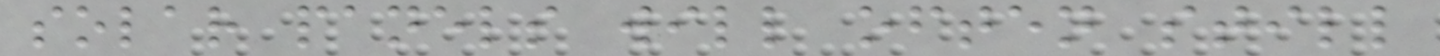solar panels will often still
